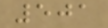501
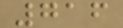716
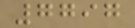7797
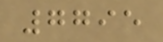7795
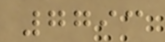7793
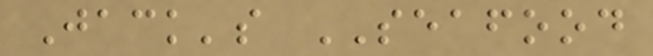Jack's SEAFOOD
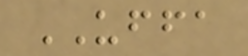UFFA
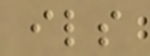ils
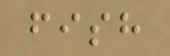fish
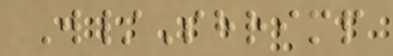W/Shrimp
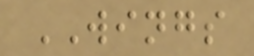WINGS
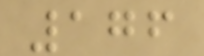176
